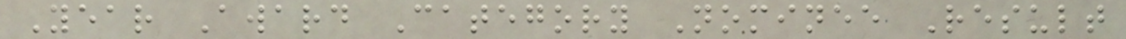Year Award Category Nominee Result
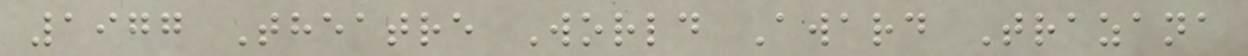1977 Theatre World Award Trazana
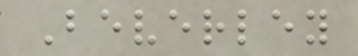Beverley
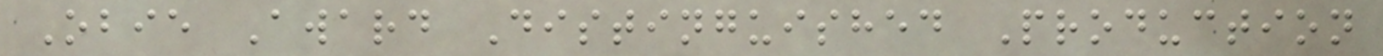Obie Award Distinguished Production
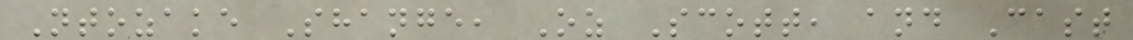Ntozake Shange, Oz Scott, and Cast
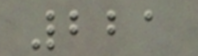221
